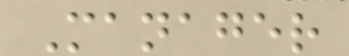Manager
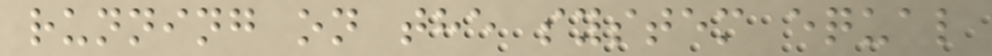running on the system equal
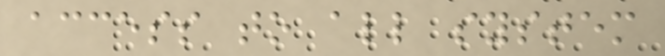access to all system
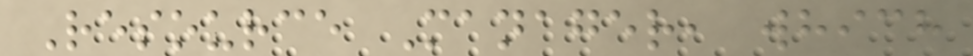Resource Manager, which
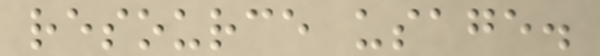resource usage.
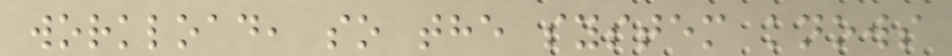workload, so the system knows
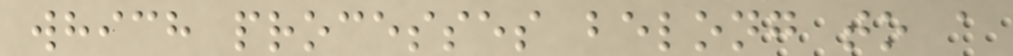which processes belong to a
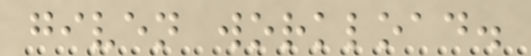given workload.
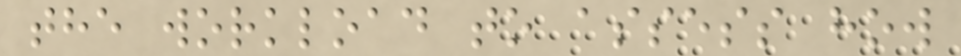the workload to assess how
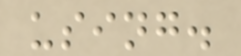using.
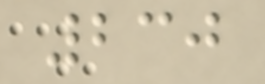230
